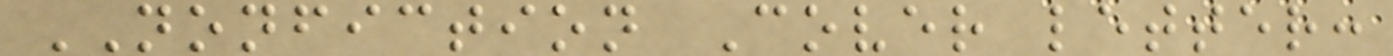NONFICTION Cover letter:
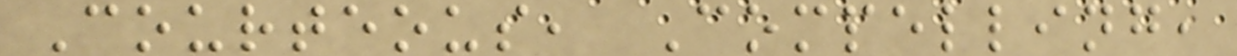Courteous, Compelling,
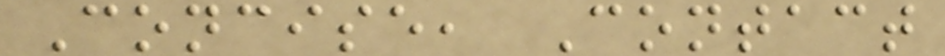Concise, Contact
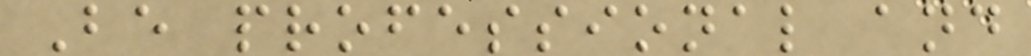Be professional and
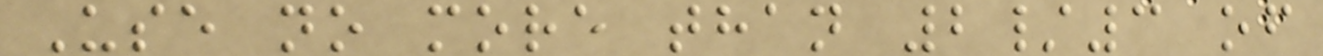Use no more than 2/3 of
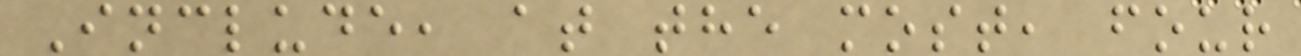Include, at the most, four
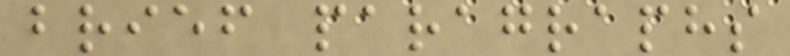brief paragraphs
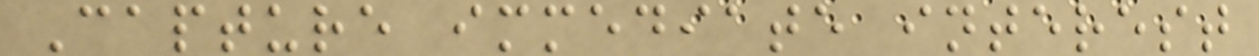Capture immediate interest
